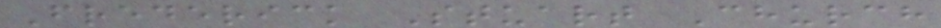Frederick Stuart Church
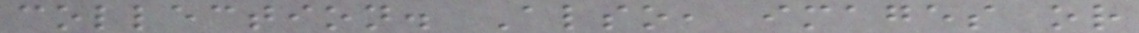collection. Also, images or
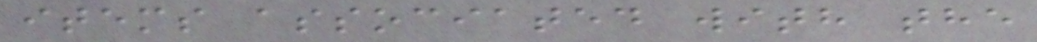items associated with the
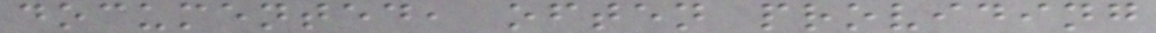documented, often providing
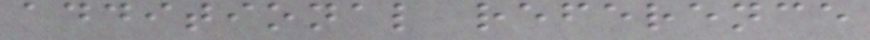additional reference
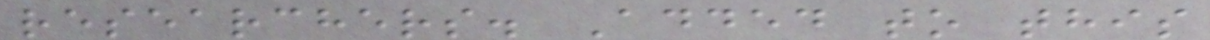researchers. Added to this
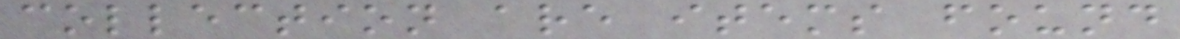collection are items found
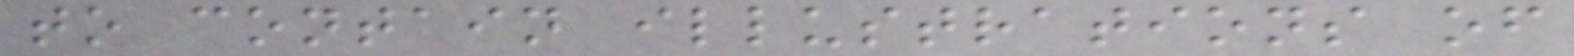to contain illustrations of
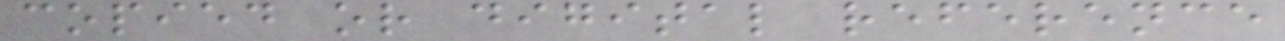copied or digital reference
